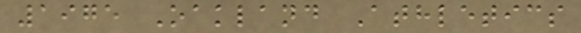1975 Oakland Athletics
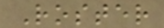Roster
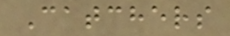Catchers
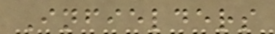Infielders
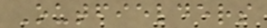Outfielders
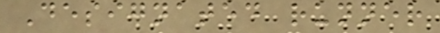Designated runner
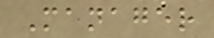Manager
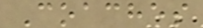Coaches
